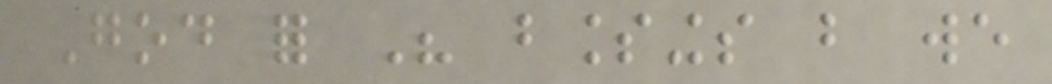God for His blessings but we
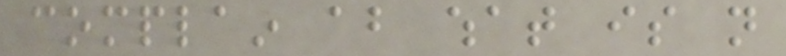complain about what is not
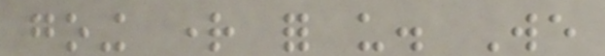going right for us. We
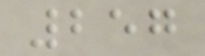257
